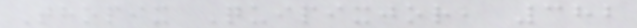Thopix Quipixjor, 382
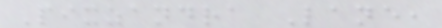Pixzandra Lane,
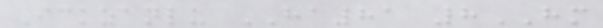Ickzanlu HA81 8HM
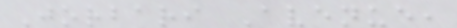Jorbari Avenue,
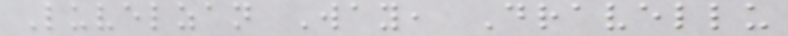Luvelzan Way, Dravellu
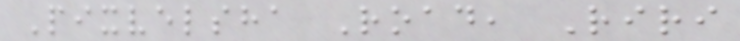Pixvelsha Road, Riri
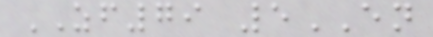ZF79 5EN
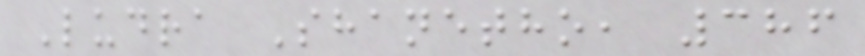Ludra Shanetho, 386
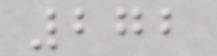272
